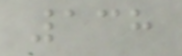138
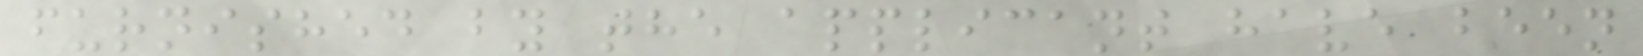furnished by the applicant have been
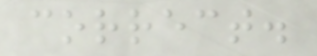correct.
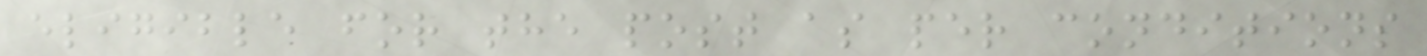eligible for the post as per conditions
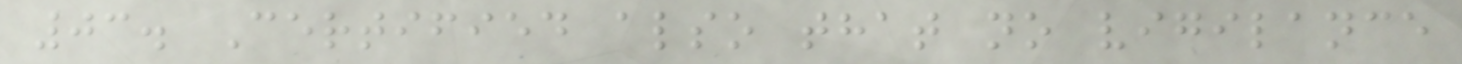03. Certified also that no vigilance
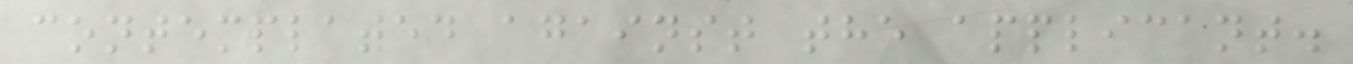contemplated against the applicant.
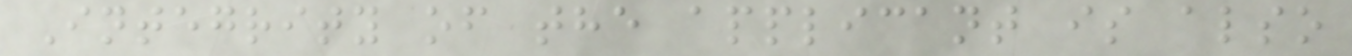Integrity of the applicant is also
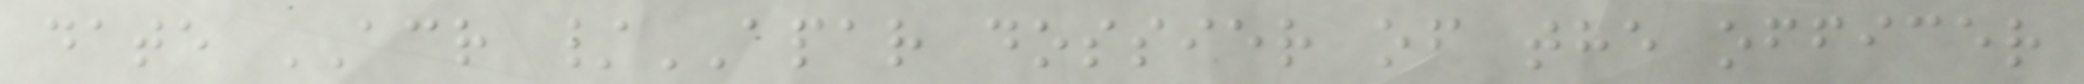date ACR /APAR dossier of the officer
